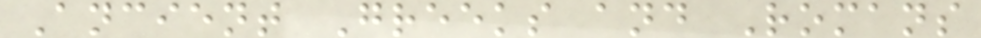Ancient Greeks and Romans
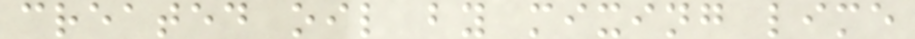created oil by mixing lime
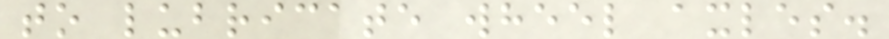to lubricate wheel axles.
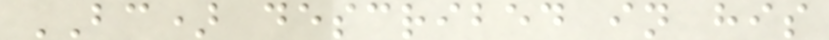BC) described in his
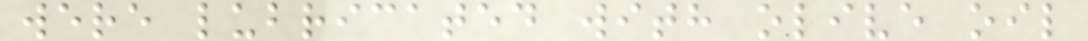were lubricated with olive oil
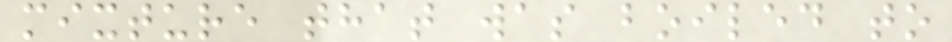mixture that was boiled to
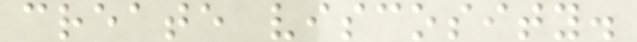create viscosity.
